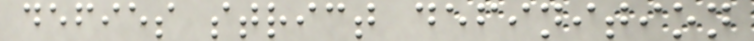defies strict definition
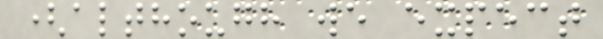(although we expect
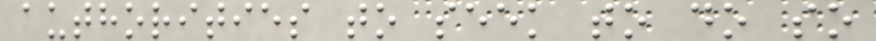authorities to seek to do so
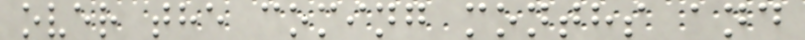over the coming months and
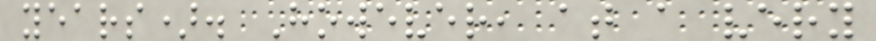years). However, at a very
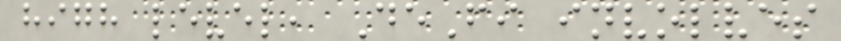high level, DeFi involves
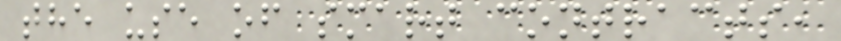the use of smart contracts,
